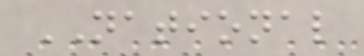NATIONAL
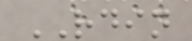RDIN
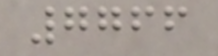7766
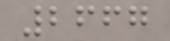2667
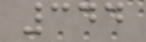344
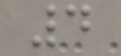4
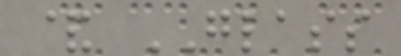& GLASS
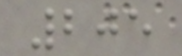205
